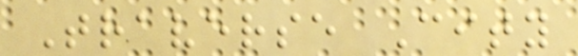Traverse City
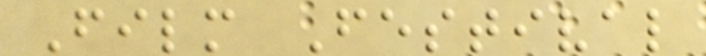Film Festival
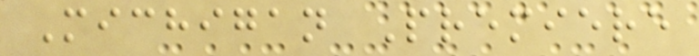Michigan Premiere
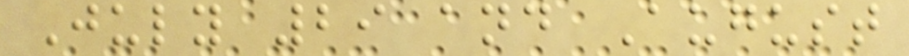July 29 and August
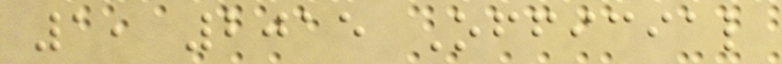1, 2015 Official
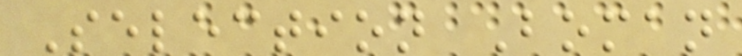Selection Boman
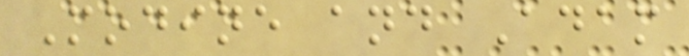Modine and Adam
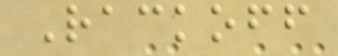Rackoff
